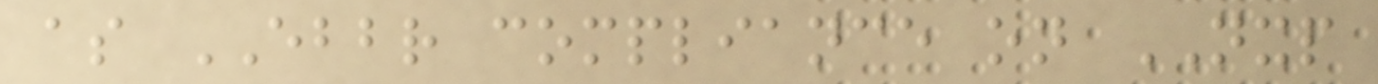as EBBR compliance on NXP
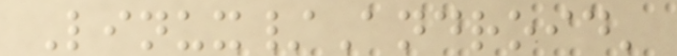Linux/Android'
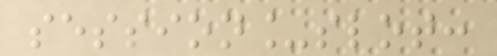session_slot:
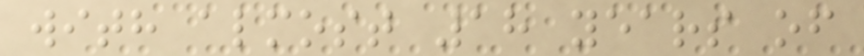with almost 18 years of
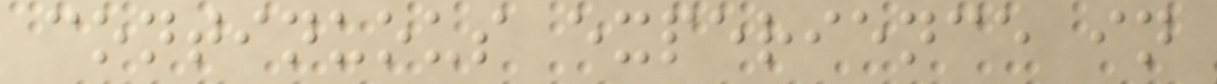continuous experience in
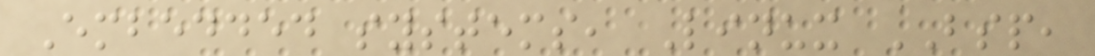Embedded systems, Linux BSP,
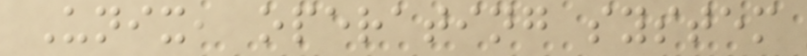Unix, operating system
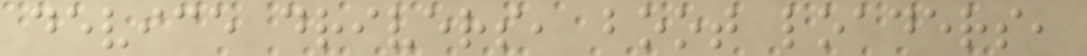device drivers, boot loaders,
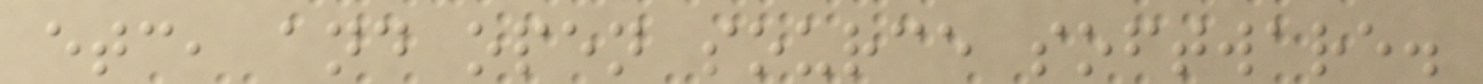etc, and open source software.
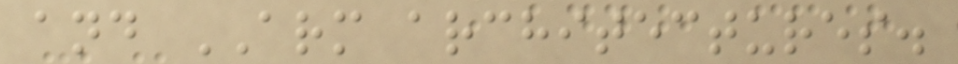and ARM architectures.
